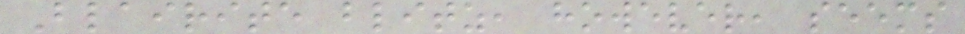Blairite blitz, however, seems
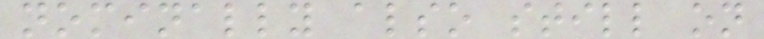nominally also still on
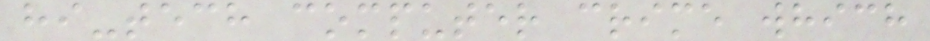hi-tech computer crime which
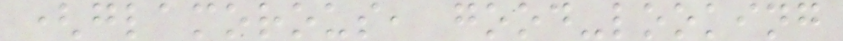(glamorous, good-looking
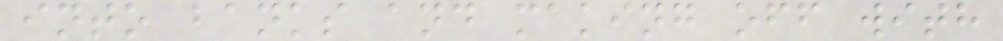into banks and making off with
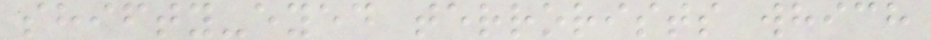shifty-eyed terrorists which
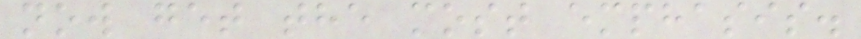now get the most emphasis.
